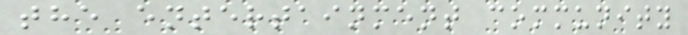the entertainment community
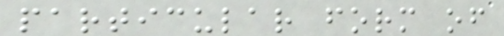particular form of
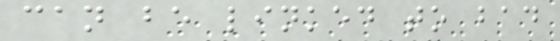can be linked to bad
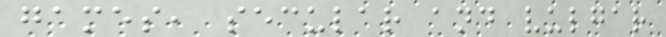games, secular and vulgar
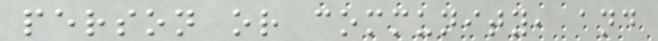person or community, and
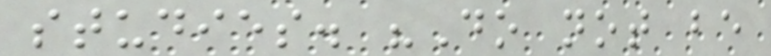studies. "Do not be
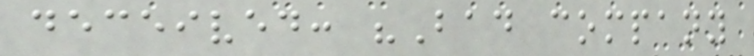deceived: "Bad company
